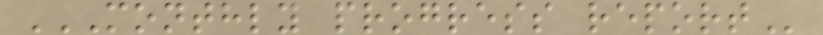MONTHLY PROGRESS REPORT
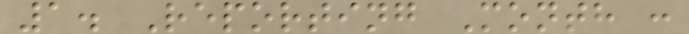1. Reporting Month :
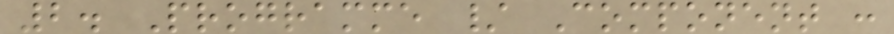2. Programme / Component :
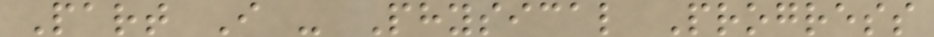Part I - Physical Progress
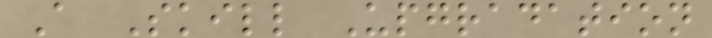A Skill Upgradation
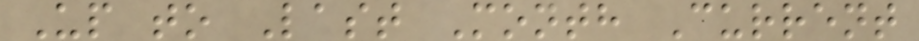Up to Last Month Current
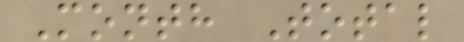Month Total
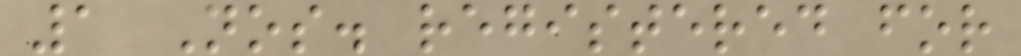1 Nos. registered for
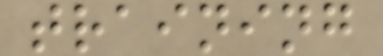training
